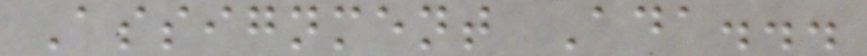Assignment Ada...
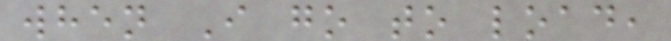when I go to load,
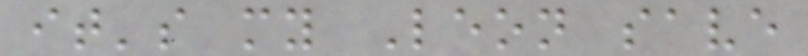it's my Leon save
